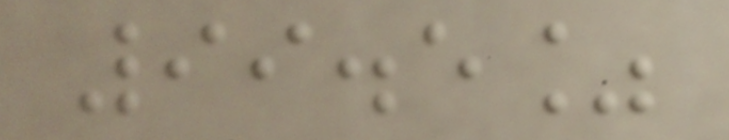99.5%
